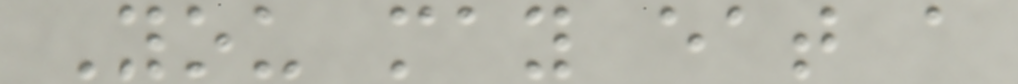You may eat a
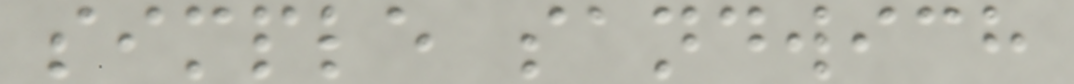simple sandwich
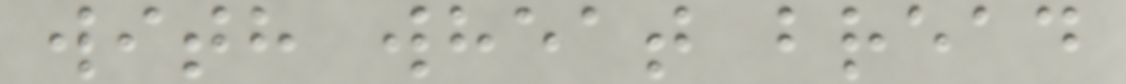with wheat bread
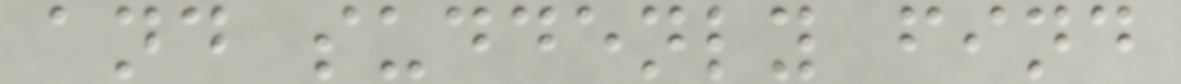and suddenly find
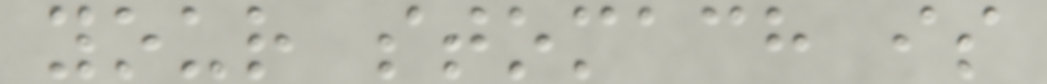your stomach is
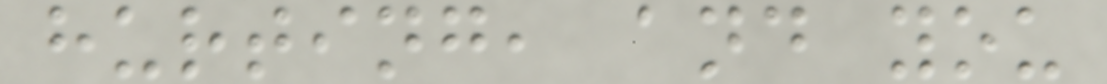hurting, and you
